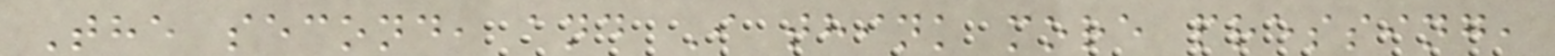The second, and I think more pressing,
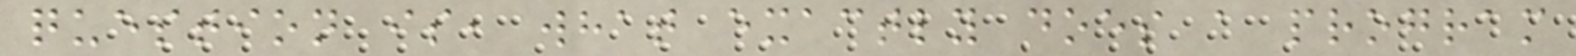question is, what exactly does a program
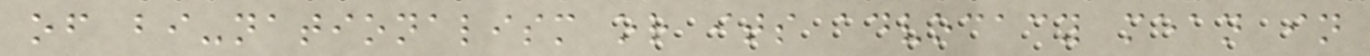of bi-nationalism or its advocacy mean in
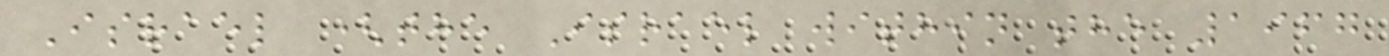Israel (the Israel within the 1967
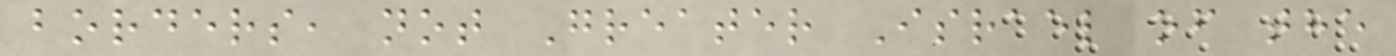borders, not Greater Israel of the
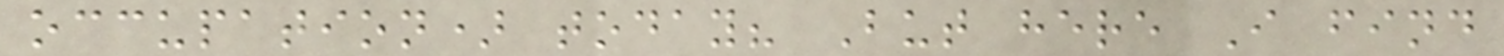occupation) today? But here I find
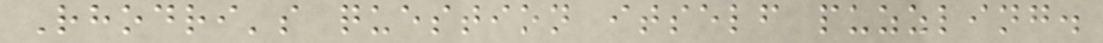Rhodri's question itself puzzling.
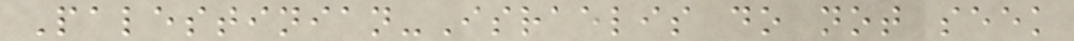Palestinian-Israelis do not seek
